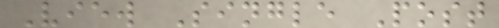View Single Post
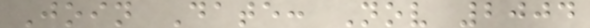Join Date: Nov 2004
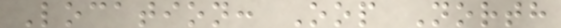Location: Oop North
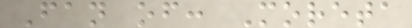Fan of: Moreta
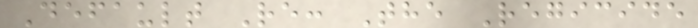Default Re: The Regicide
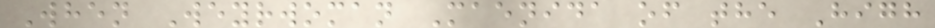When Weyrwoman Maenida of the High
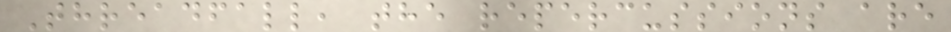Threadfall, the repercussions are
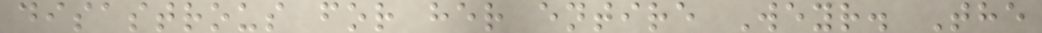disastrous for her entire Weyr. The
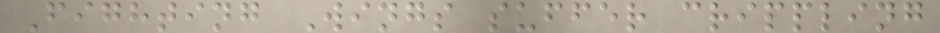Fighting Wings suffer crippling
